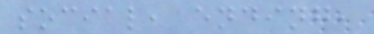social, ending,
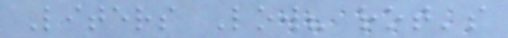Liters Low? rot's
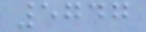5747
